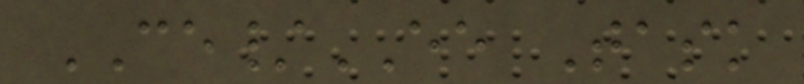CE/EE Task
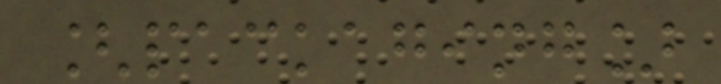[packaging]
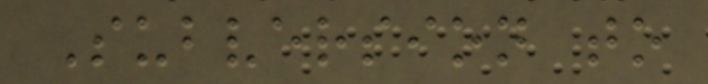Subversion to
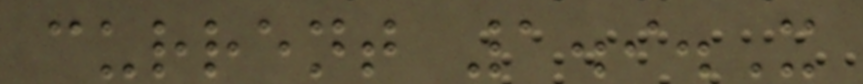current 1.9.X
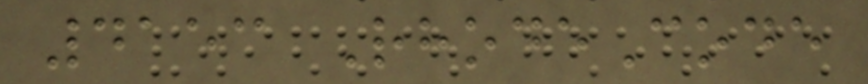4153 RhodeCode
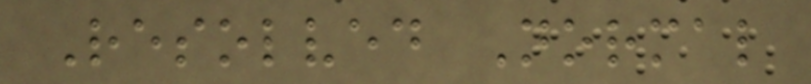Resolved Normal
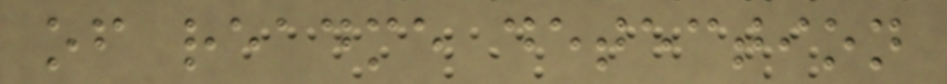of readme detection
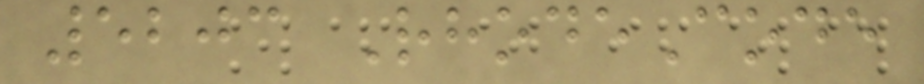5203 RhodeCode
